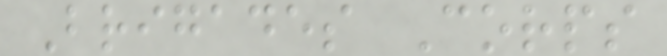Brigades Corps
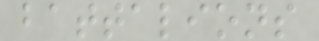battalions
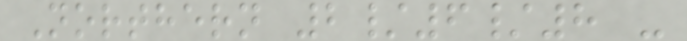Northern 2/6/8 -
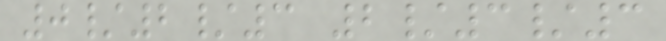0/2/3 2/3/3
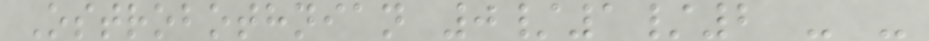Ostrobothnian 0/1/2 - -
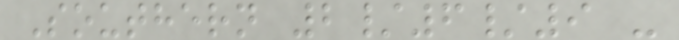Southern 2/6/9 -
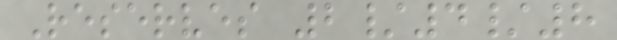Reserves 2/4/8
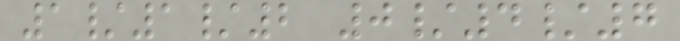1/1/2 0/4/7
